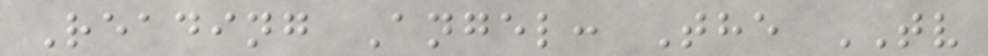Reading Angel: The TV
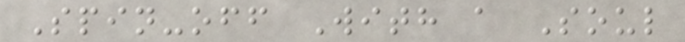Spin-off With a Soul
